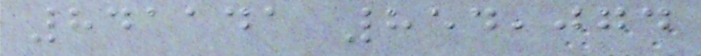841141 854,074
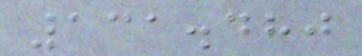131.480
